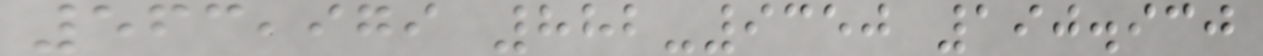563,979 882-9350 190.930
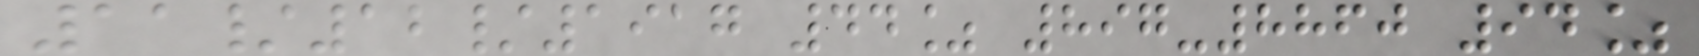11/12/1917 44% 897-8860 94%
